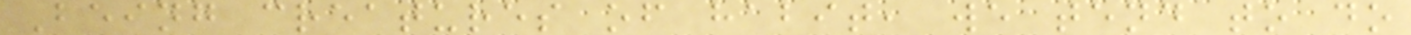Being creatures of habit, we tend to do
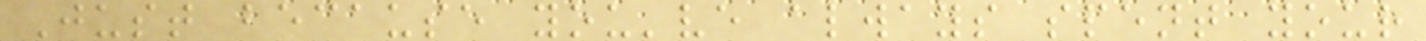Just because you've always spent your
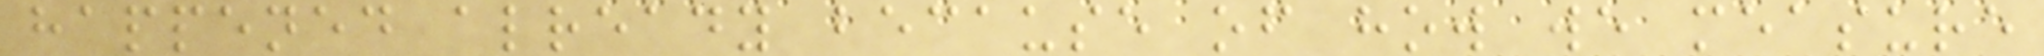happened already because of how we measure
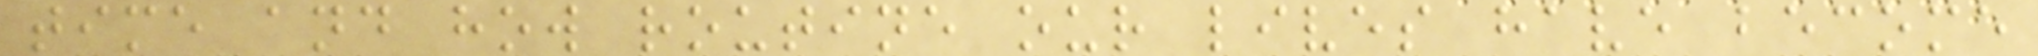time and how routine our lives have become
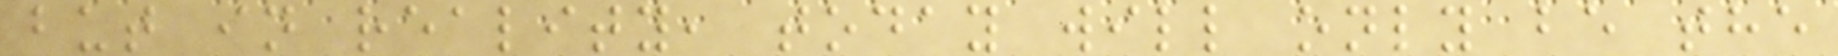but in reality, today will only be the
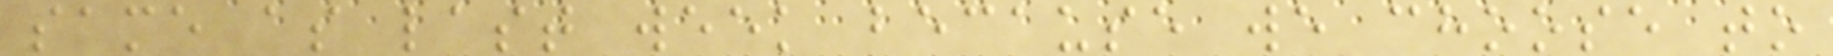same as last week because we choose to
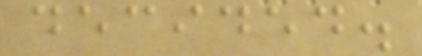decided.
